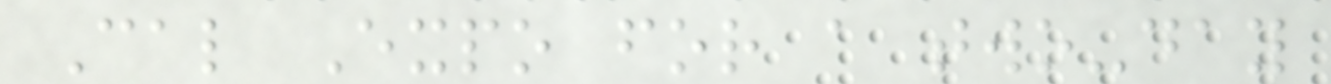Cal Expo for a two-day
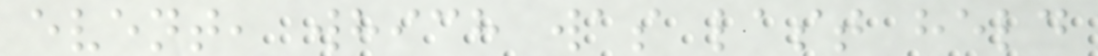event, which was last held
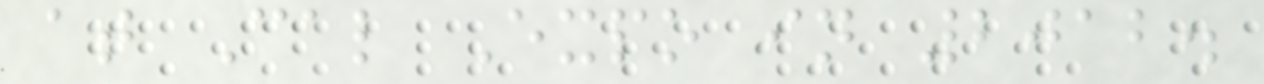at Cal Expo in 2012.
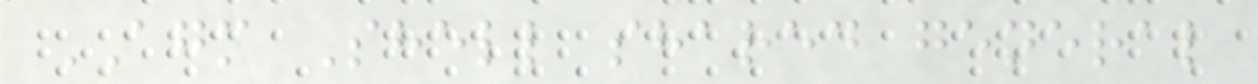AGM Shell shared general
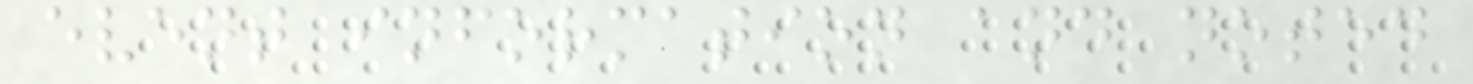event information and noted
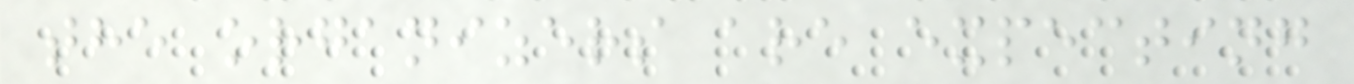the organizers are expecting
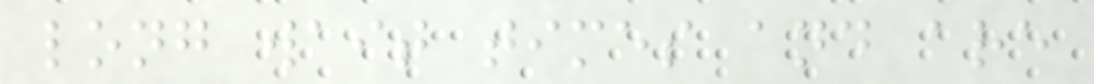long wait times and are
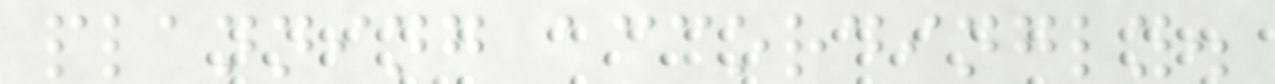planning accordingly.
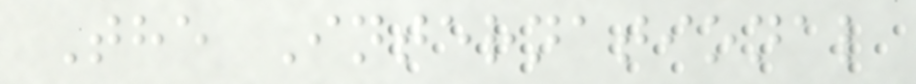The International
